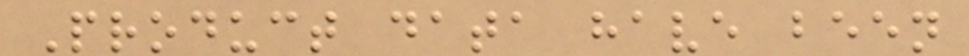Product data have been
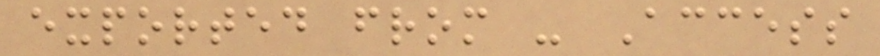exported from - Access
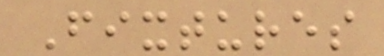Fixtures
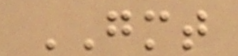GMT
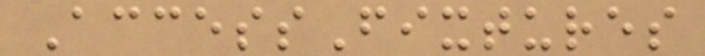AccessFixtures
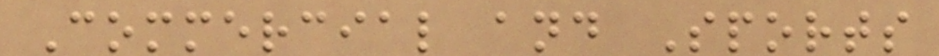Commercial and Sports
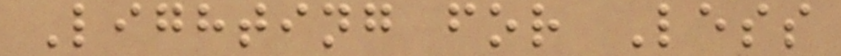Lighting for Less
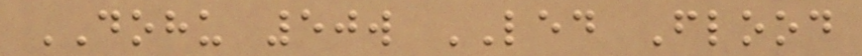DOHU 50w LED Flood
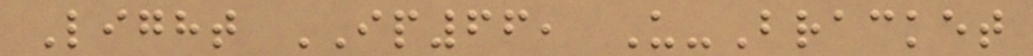Light IP66, U-Bracket
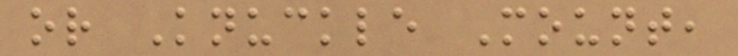or Knuckle Mount,
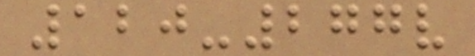120-277v
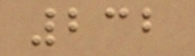232
